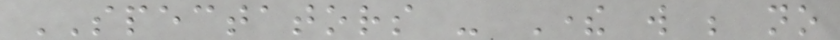SPECTATORS - There will be no
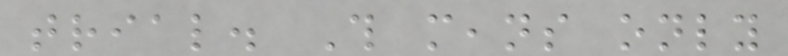trial. This means only
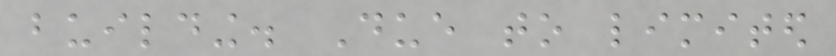building. Due to limited
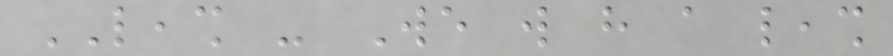LEASH - We will have a leash
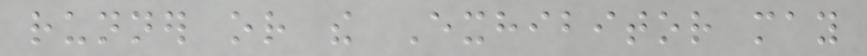runner or the Exhibitor may
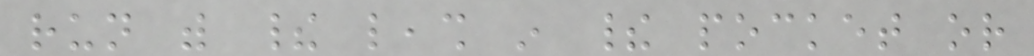run with their leash in their pocket or
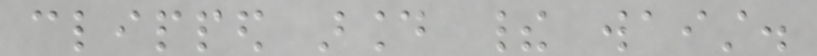clipped around their waist.
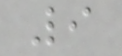9
